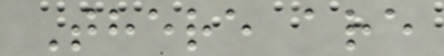There are
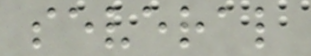several
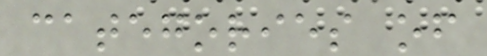categories of
